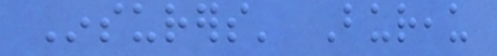Insurers' Bureau
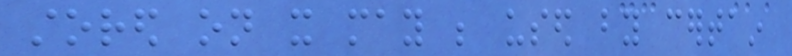stored on it may be used by certain
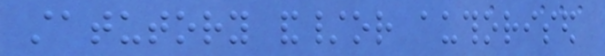statutory and/or authorised
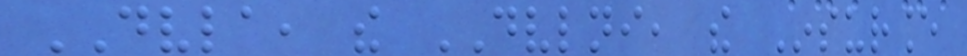DVLA, the DVLNI, the Insurance
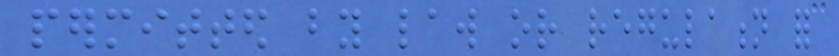permitted by law or regulation for
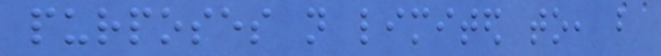purposes not limited to, but
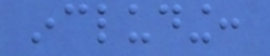including:
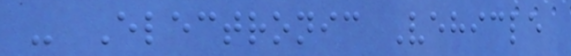- Electronic Vehicle
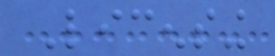Licensing
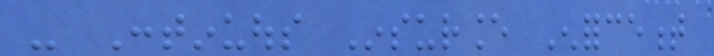- Continuous Insurance Enforcement
